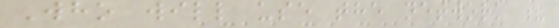Who will use the network ?
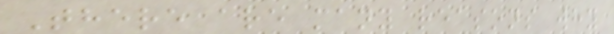There are many reasons why
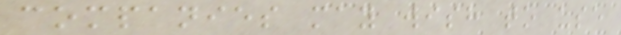companies may wish to use
